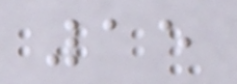15
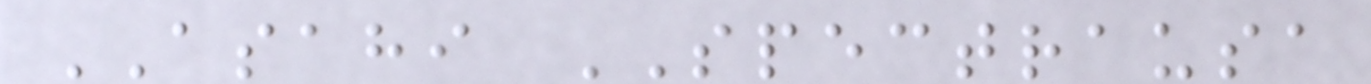ASAHI SPECTRAUSA
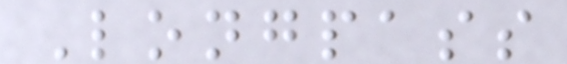Longpass
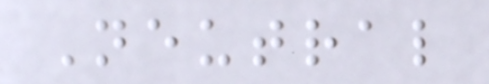Neutral
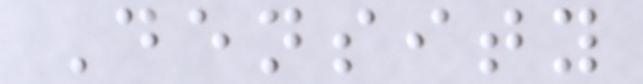Density
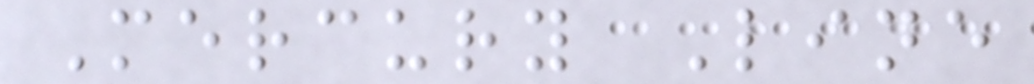Mercury Line
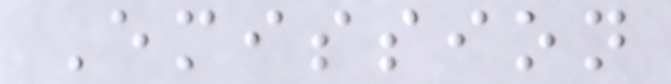Emission
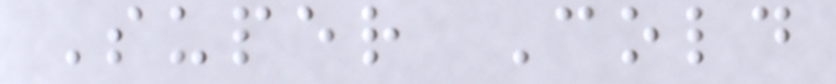Super Cold
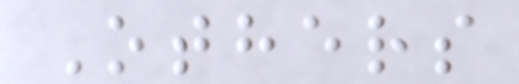Others
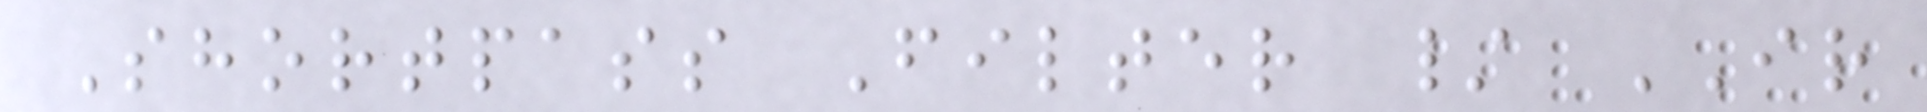Shortpass Filter / IR
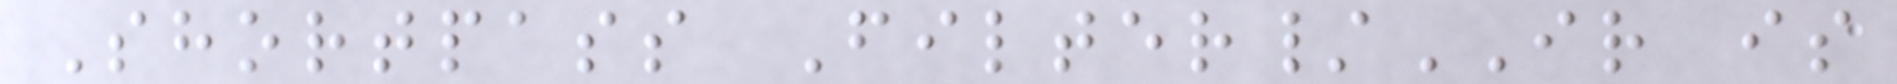Shortpass Filter/IR is
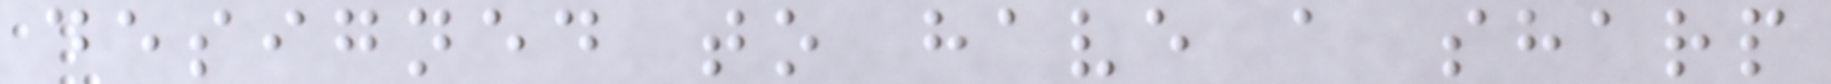designed to have a sharp
